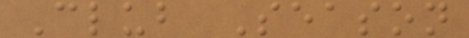Club Season
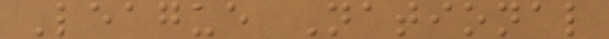League National
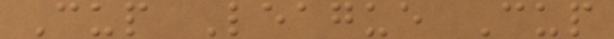Cup League Cup
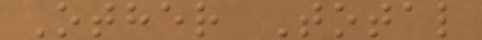Other Total
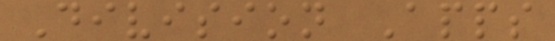Division Apps
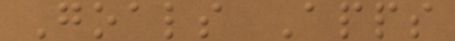Goals Apps
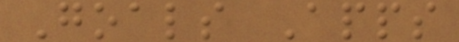Goals Apps
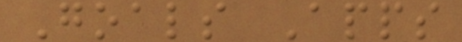Goals Apps
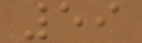59
